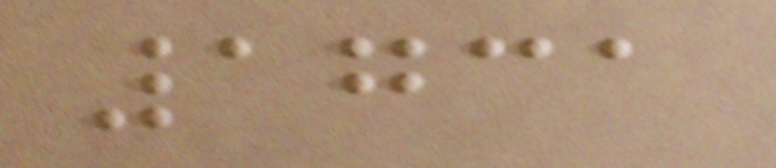1731
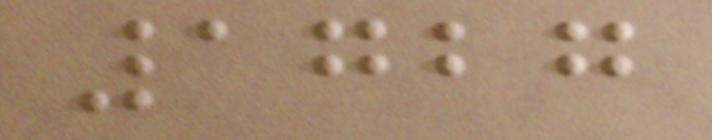1727
